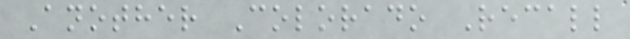Another Colorado Recall
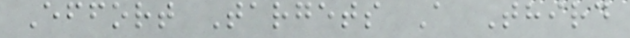Effort Targets A Third
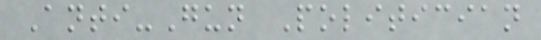Anti-Gun Politician
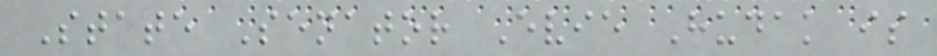State Senator Evie Hudak is
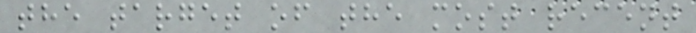the target of the most recent
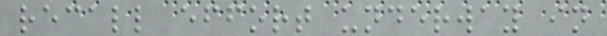recall effort underway in
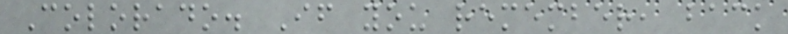Colorado. If you remember, back
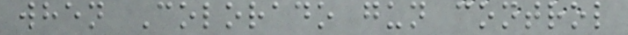when Colorado gun control
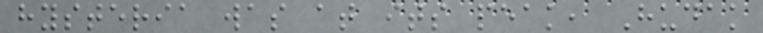hysteria was at its peak, Hudak
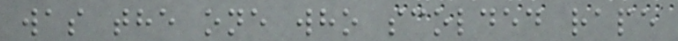was the one who scolded rape
